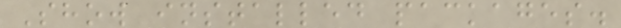Show installed packages.
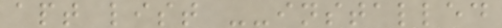apt list --installed
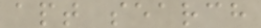apt search
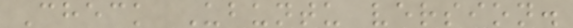Check Ubuntu version.
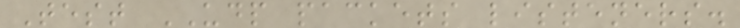Test UDP packets listeners.
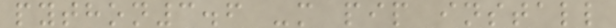python3.6 -m pip install
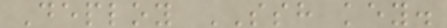Deploy SSH key.
